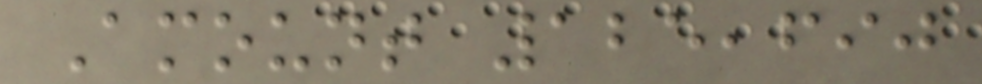Amount 125,690
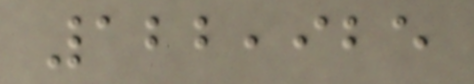122,925
